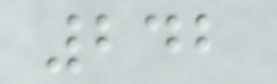242
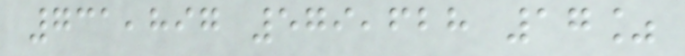731,897 579,628 17%
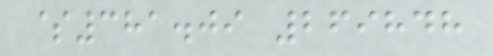$381.09 269848
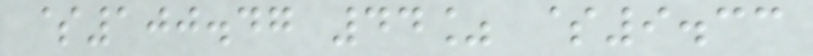$100.47 44% $9.33
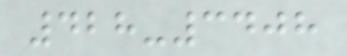428-3408
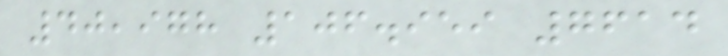40,978 106.959 7614
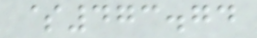$473.74
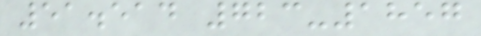51.514 723-1857
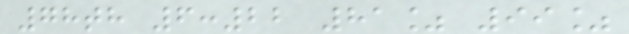78th 6:22 81% 99%
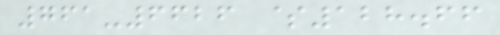761-6626 $128.66
